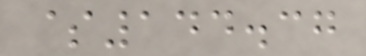$144.37
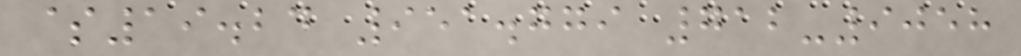$19.24 951.779 712-9058
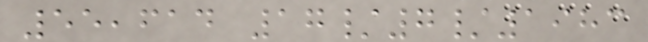55,614 17/7/1983
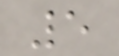5
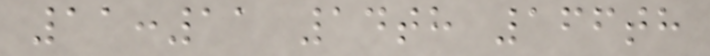11:11 14th 166th
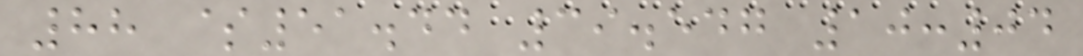88 $51.44 39.547 10:04
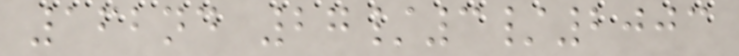162nd 27/3/2003
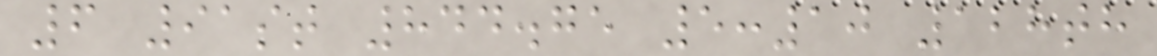6 91st 844.75 5:10 128th
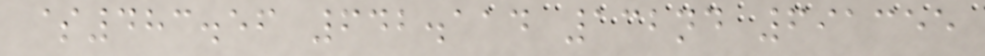$483.56 642.114 132nd 691355
